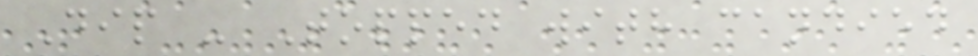Dip - Topped with candied
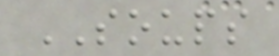SOUPS
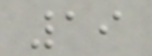19
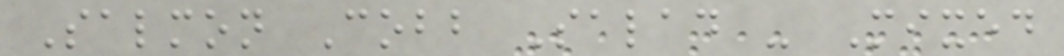Salmon Cobb Salad - Mixed
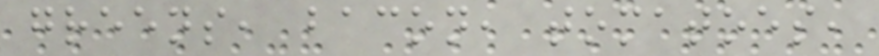greens, bacon, tomatoes,
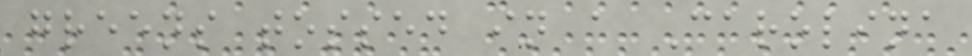greens tossed in a Carolina
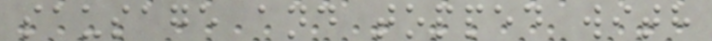sausage and topped with
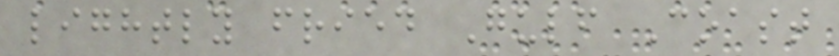lightly fried Gulf Coast
